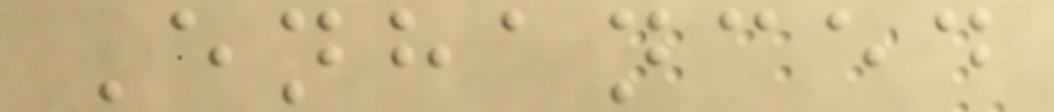Enhanced
